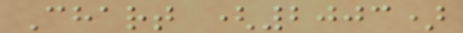Chart (2003)
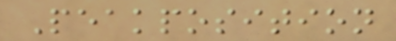Peakposition
